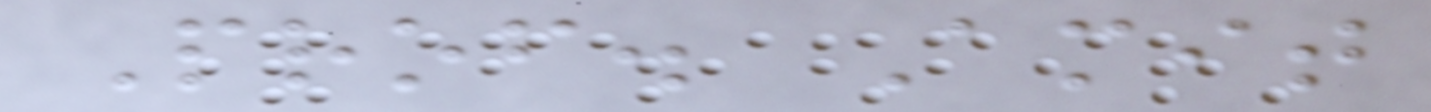Prof. Amit
